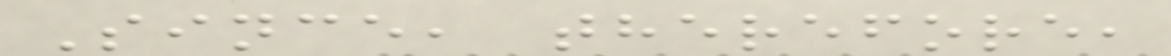Since, therefore,
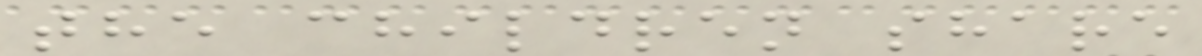the children share
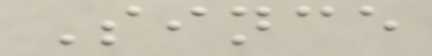Since
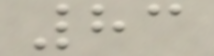83
